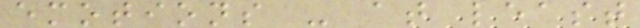emotions - at least
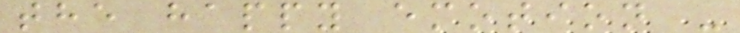the happy emotion -
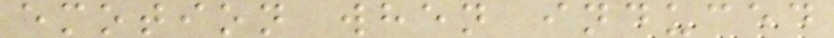emotion when induced
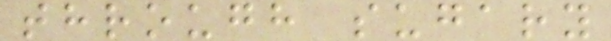through sugary
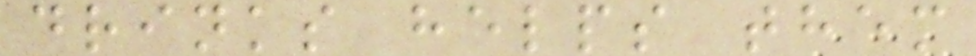drinks helps them
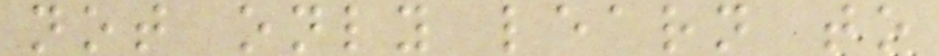not only learn to
